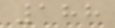188
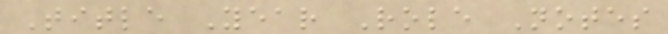Title Year Role Notes
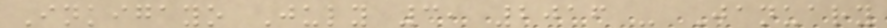Inkigayo July 3, 2016 - January
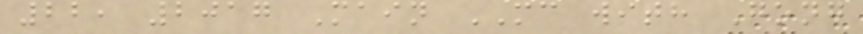22, 2017 Main MC with Gong
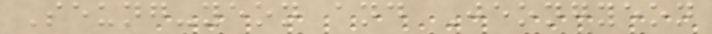Seung-yeon and Jeongyeon
